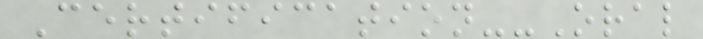Certification--Oral
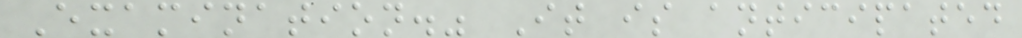Examination." It is anticipated
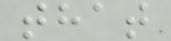that
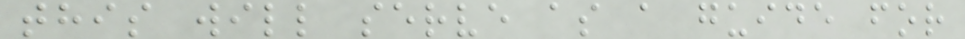this will serve as a guide for
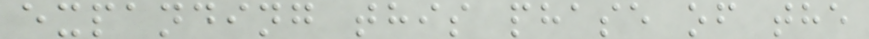expanding this phase of the
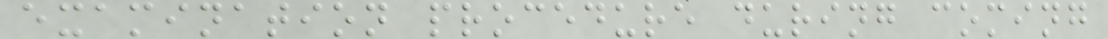examination procedure during coming
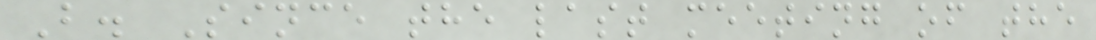B. Since the last meeting of the
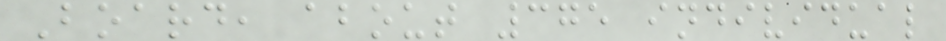Board, about 375 individual
